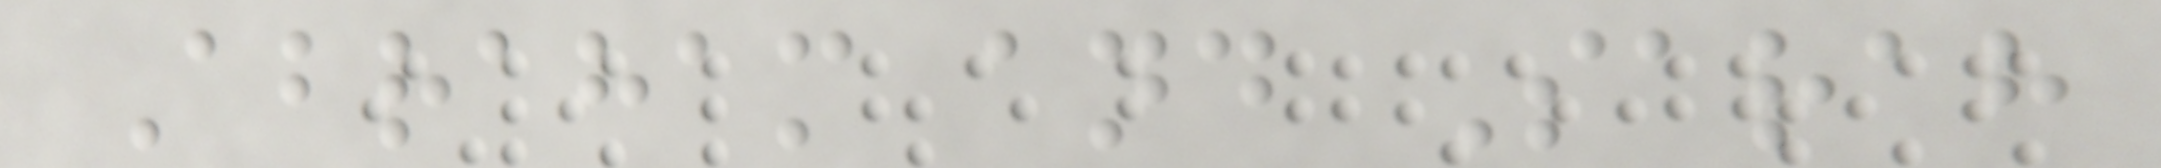Abraham and Sarah
